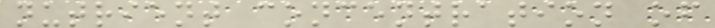nutrient concentration of
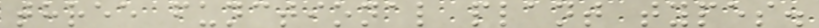three functional plant types.
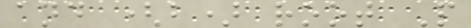and (b) root P
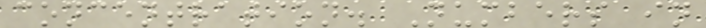concentration. Numbers in
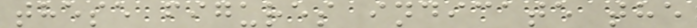these figures indicate the
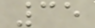35
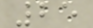25
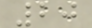20
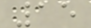15
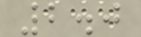2.0
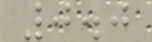0.0
